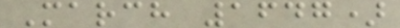March 1647)
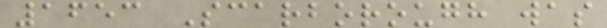1653 Scarborough was
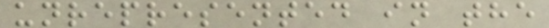unrepresented in the
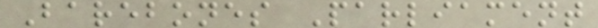Barebones Parliament
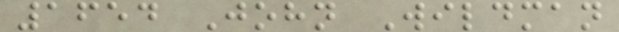1654 John Wildman
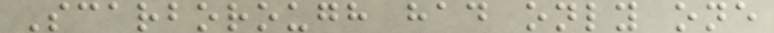Scarborough had only one
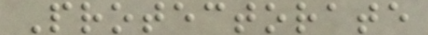Protectorate
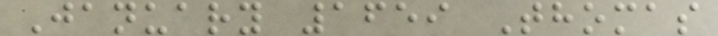January 1659 Thomas
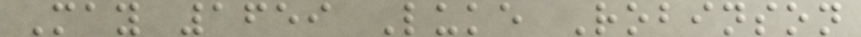May 1659 Luke Robinson
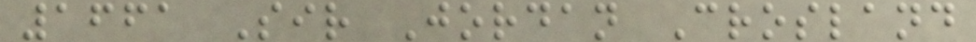1661 Sir Jordan Crosland
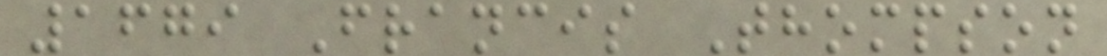1679 Francis Thompson
